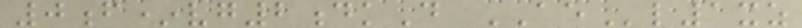0f*vg2dkD AEl1xz
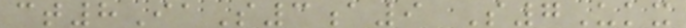ct8IaS3a9 S7Ukx
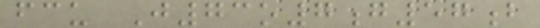fcu J73o7g57b
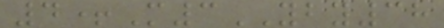4+M3YBY38
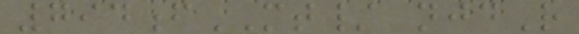794fMT/ njdR
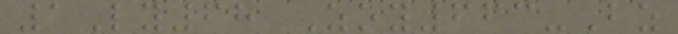1Ly68 Zoy663-Bz
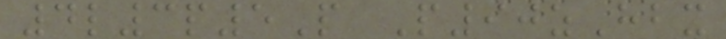4l3p5P P90zHbx
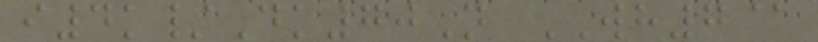i4k/Dk70N WH7@
